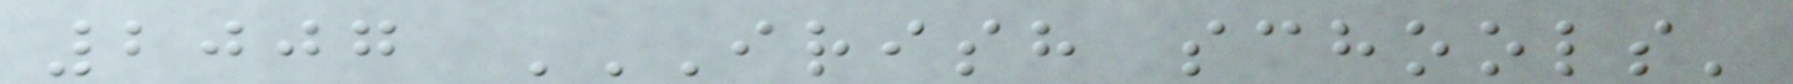2007 IRISH SCHOOLS'
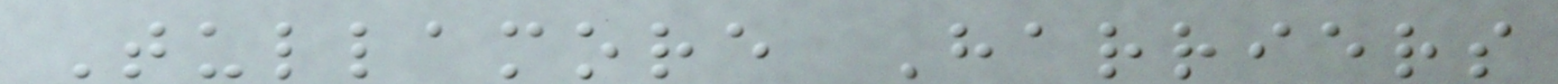Tullamore Harriers
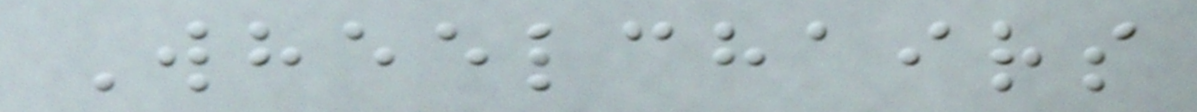Wheelchairs
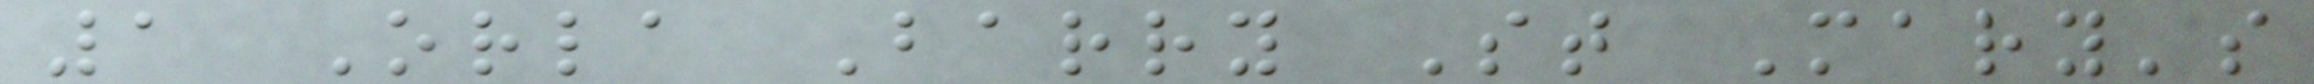1 Orla Barry St Mary's
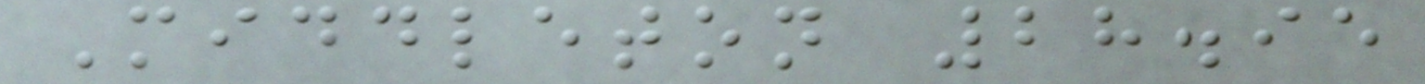Middleton 28.95
